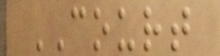COURT
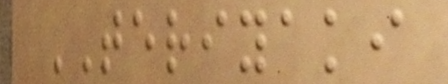TERIYAKI
